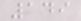149
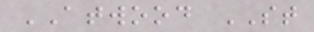ATWOOD ST
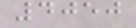4050
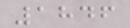1846
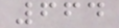664
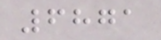6871
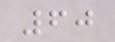60
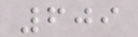609
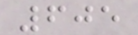605
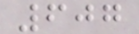607
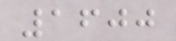1600
